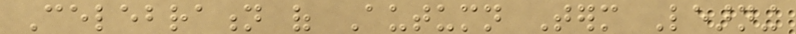Celebration of Autumn Term Learning
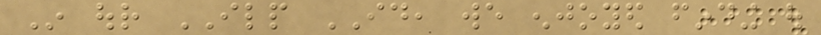In our ILP ID, we enjoyed finding out
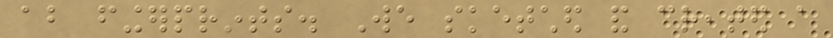about fingerprints. We sketched and created a
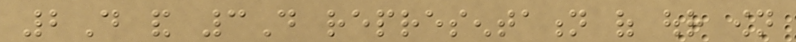2D and 3D representation of our own
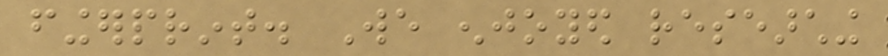fingerprint. We enjoyed researching
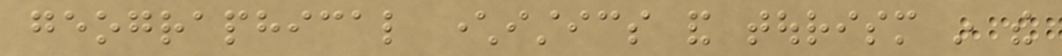geographical characteristics and tourism in the
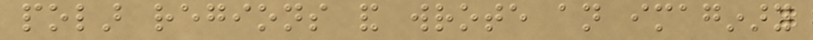polar regions and wrote an imaginary
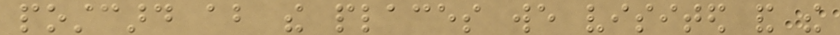postcard about the places we visited and the
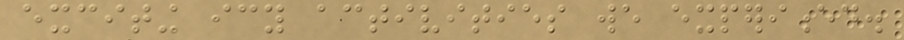exciting icy activities we experienced.
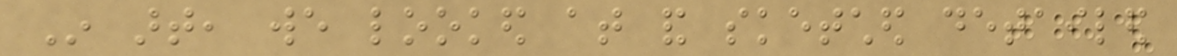In art, we looked at and sketched detailed
